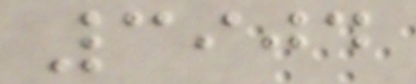3904
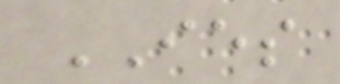IES
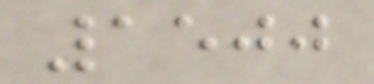1500
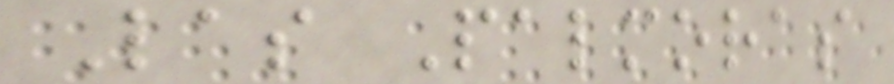Las Palmoras
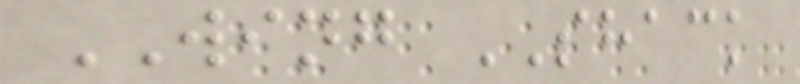WING SHACK
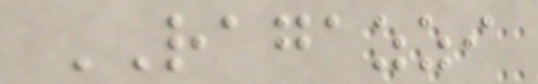RAGAZZI
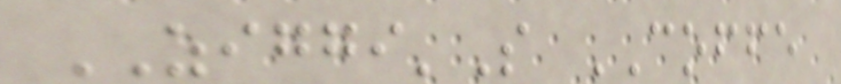ZIGGI'S COFFE
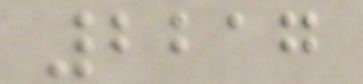2217
